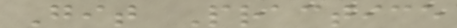Git Practice
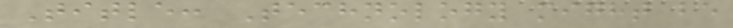Title: Technology might be
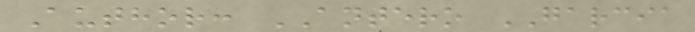Author: ANTERO GARCIA
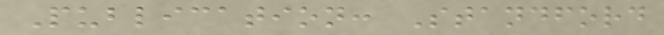Publication: Standford
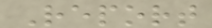Report
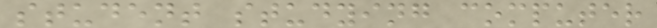student studying computer
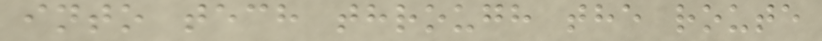into tech through the route
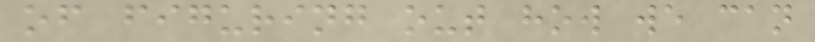of figuring out how we can
